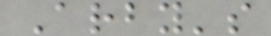Arby's
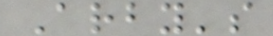Arby's
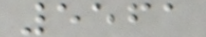5561
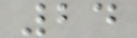24
